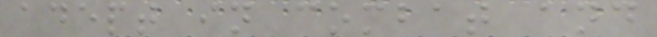adept in combat and
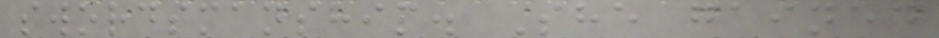swordsmanship. She gained
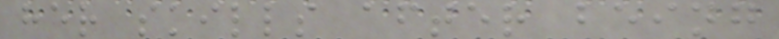her skills after being
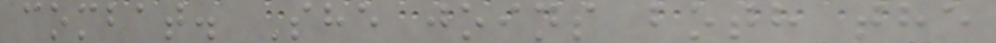combat. She joins both the
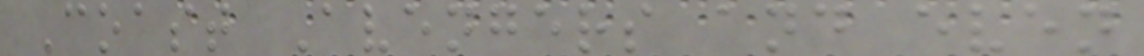Coast Avengers and even
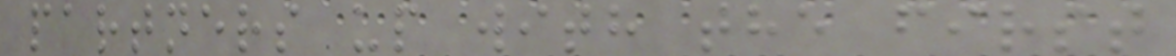partners up with the first
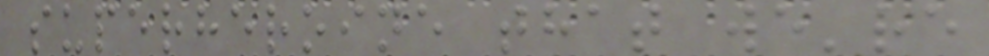superheroine that we're
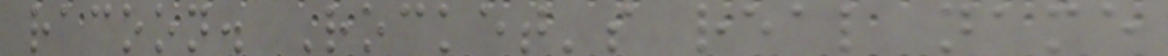racoon. Rocket's real name
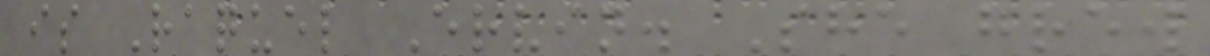is Raquel Ervin. She grew
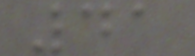41
